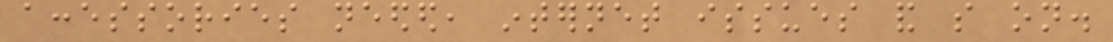accessories needed, internet issues and so on.
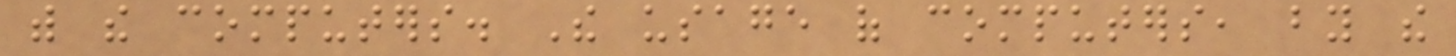with the computers. The usage of computers, by the
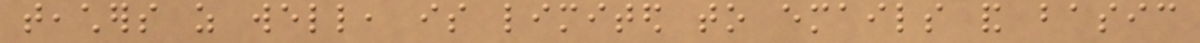teachers as well, is limited to emails and basic
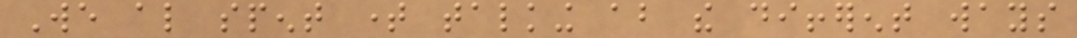We also spent time talking about the different ways
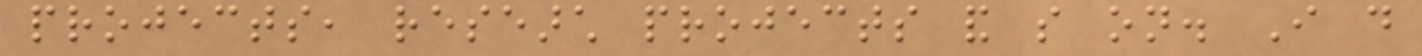projects, research projects and so on. I do
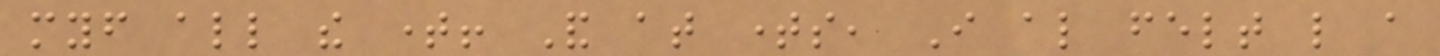myself all the time! And at times, I also felt like a
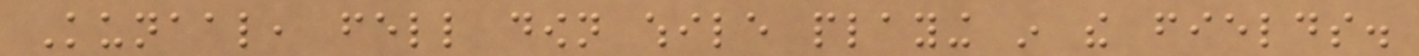Kunaal, fell down while playing in the fields.
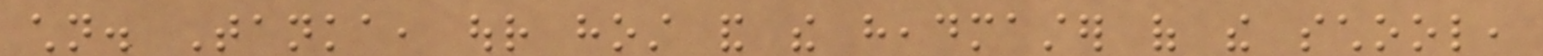children. Tanka, our host and the headmaster of the school,
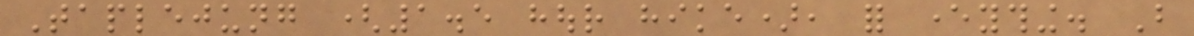Taplejung (1.5 hour hike), for everything. But
